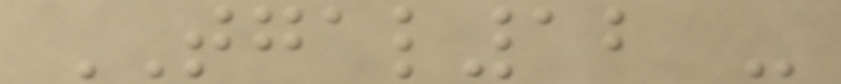TGAL12 -
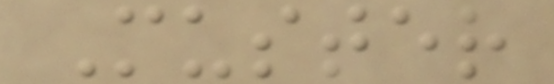Muster
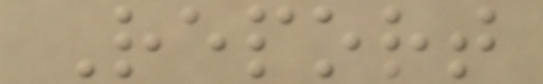Report
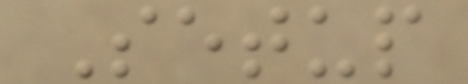Setup
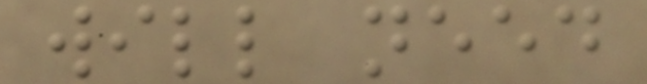will need
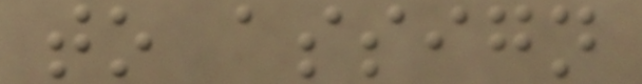to assign
